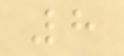8
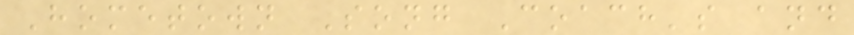Hometown Song Coach's and
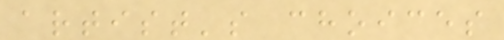artist's choices
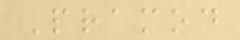Pramod
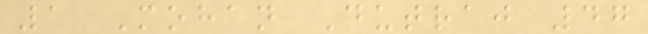1 Mohan Dutraj 47
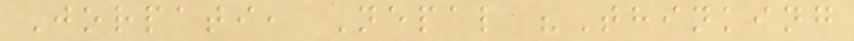Jorpati, Nepal "Thinking
